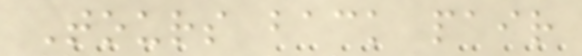Tours back pair
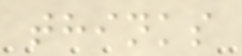thinks
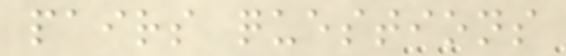pairs questions
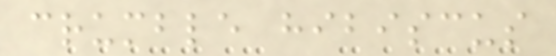crumble hibiscus
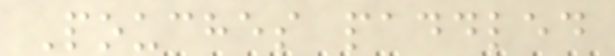Pouches paddled
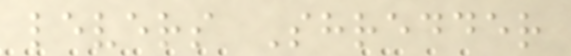levers Shredder
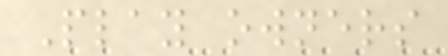Play owners
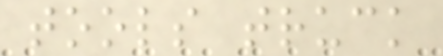tools truck
